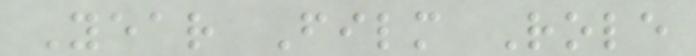Year Film Role
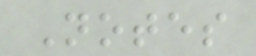Notes
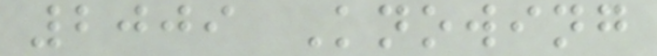2009 Knowing
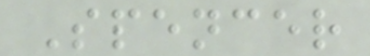Spencer
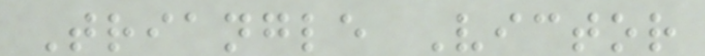Triangle Victor
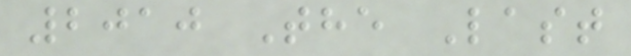2010 The Last
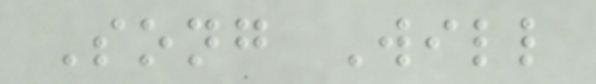Song Will
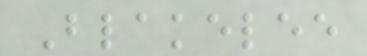Blakelee
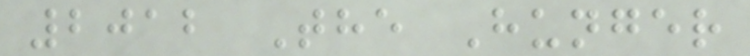2012 The Hunger
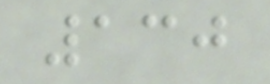130
